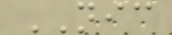NIC
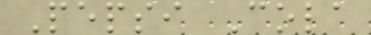Pepsi Cola
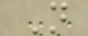N
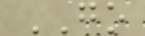GO
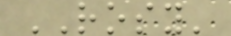ROSY'
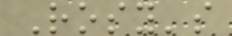Rosy's
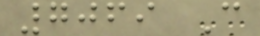7069 C
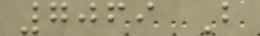7069 B
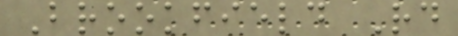Brookfield Rd
